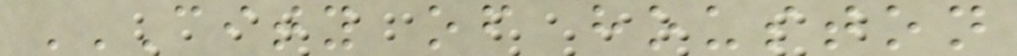CITY OF HOUSTON
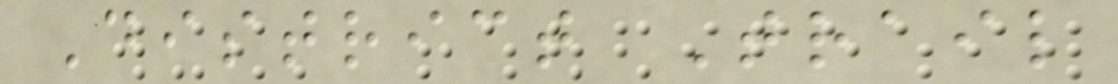District Trail
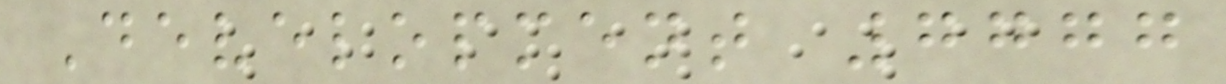Development 7777
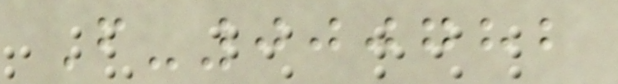F-000782
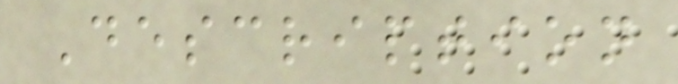Description
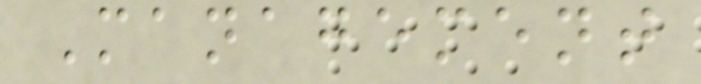Management
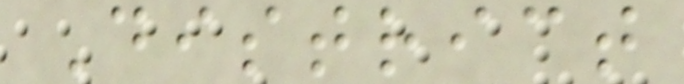District
